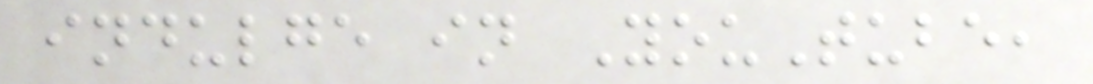indulge in YouTube,
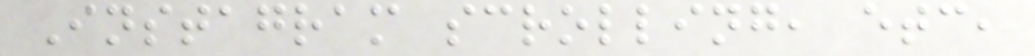Instagram scrolling, etc,
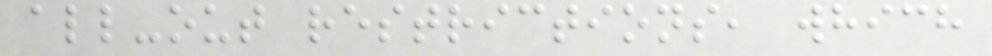all-out restrictions, which
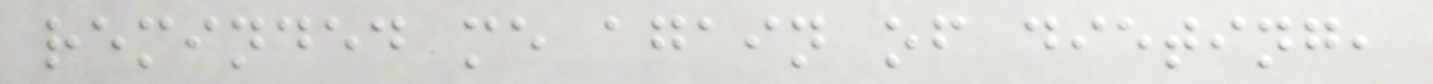reminded me again of dieting,
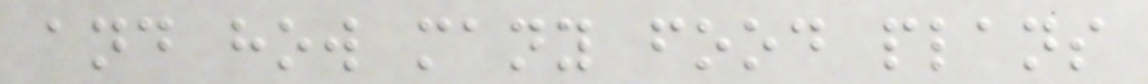and how many food plans
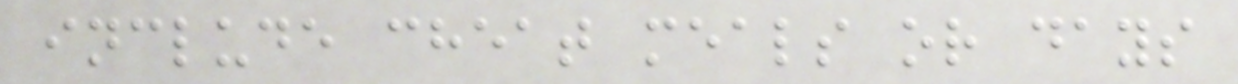include cheat meals or days
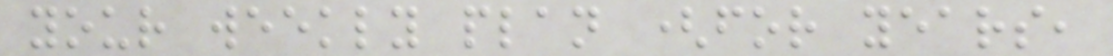your weekly plan (for years,
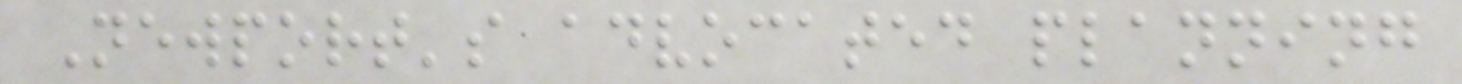Newport's advocated planning
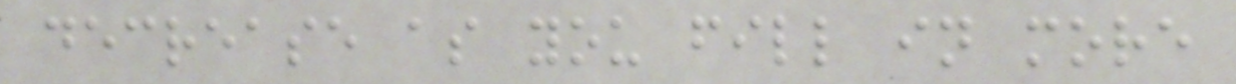decrease as you fill in more
